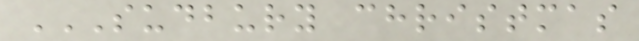SUDBURY CHRISTMAS
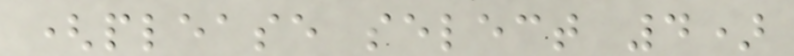(please select 4)
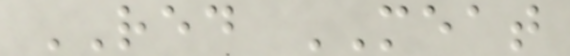RED MEAT
